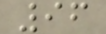96
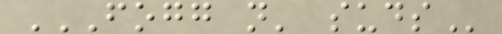FOGG N' SUDS
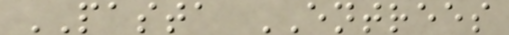PASTA ENTREES
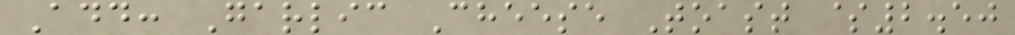Add: Garlic Cheese Toast $2.50
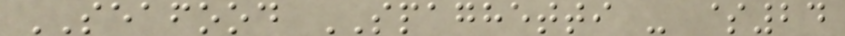SEAFOOD SPAGHETTI - $24
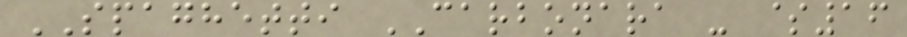SPAGHETTI CARBONARA - $16
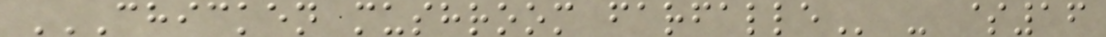CHICKEN MUSHROOM FARFALLE - $16
